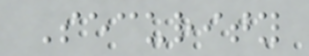Security
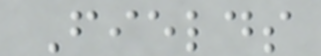Fields
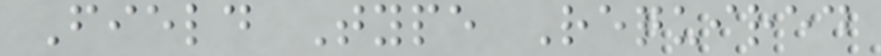Field Type Required
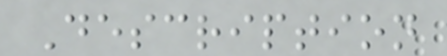Description
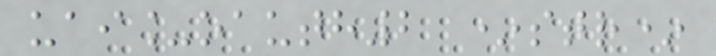uai_oauth2 *str*
